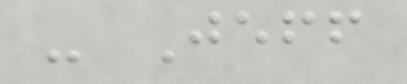- Jeff
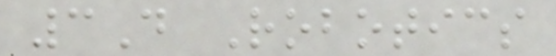3D Robotics
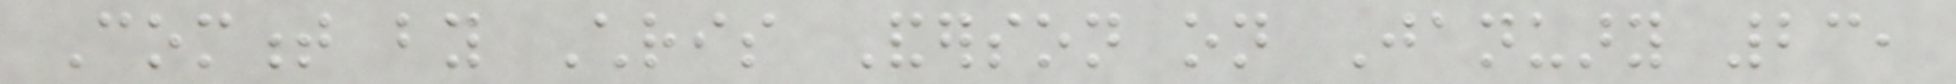Comment by Chris Anderson on January 23,
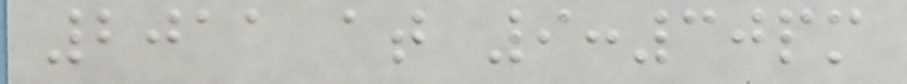2011 at 9:30pm
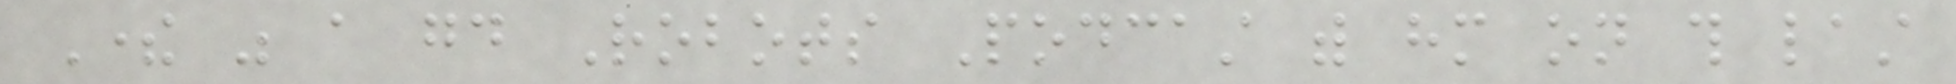There was a good Robots Podcast with him on this last
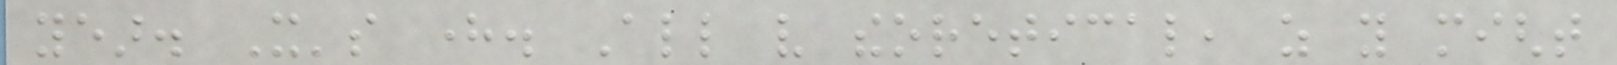year. It's here. All very theoretical, as you might
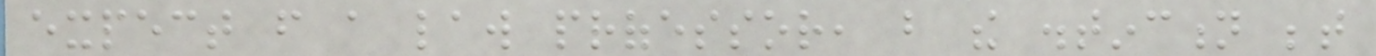expect from a law professor, but the distinction between
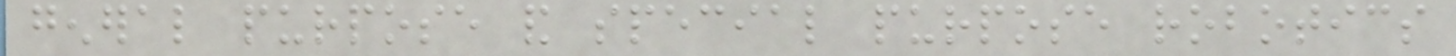general purpose and special purpose robotics
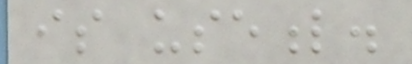is useful.
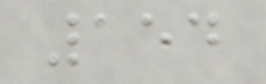154
